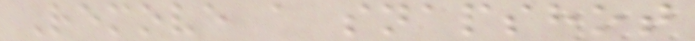Remove a snapshot
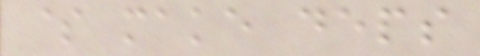$ make deps
